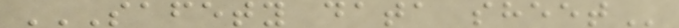SAFETY DATA SHEET
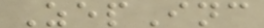ZepInc
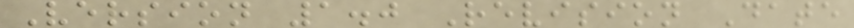Version 1.0 Revision Date
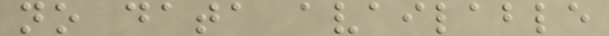no data available
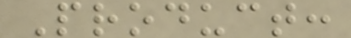Product:
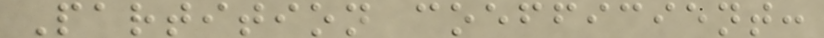Partition coefficient:
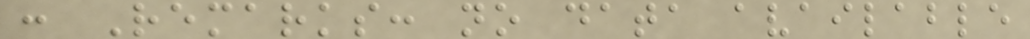: Remarks: no data available
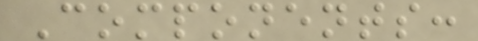Components:
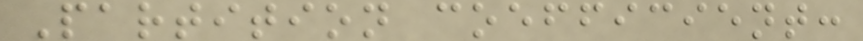Partition coefficient:
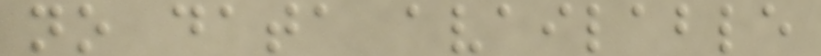no data available
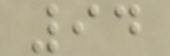94
